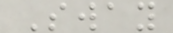Sway
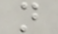n
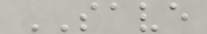SAVE
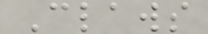Claws
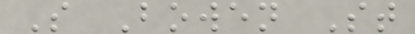S Bowen St
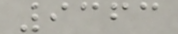9363
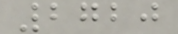2720
